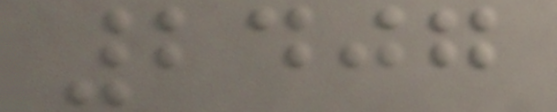2407
